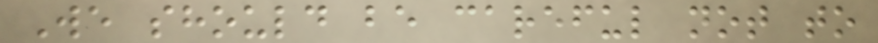We should be careful not to
